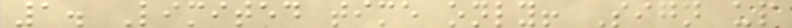1. Limited time only! Sign up
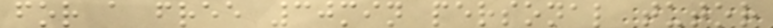for a free 30min personal tutor
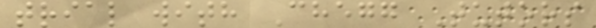trial with Chegg Tutors
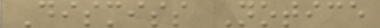Dismiss Notice
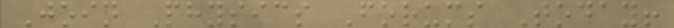Join Physics Forums Today!
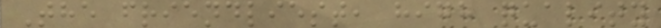The friendliest, high quality
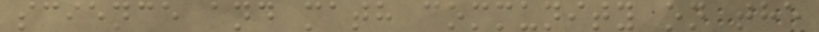science and math community on the
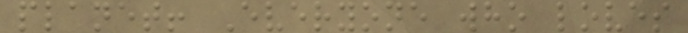planet! Everyone who loves
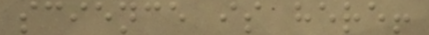science is here!
